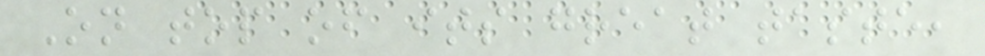On top of its great taste,
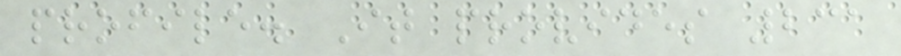profile. It provides 231
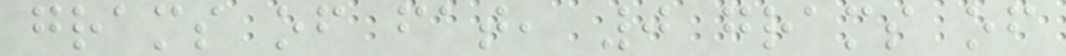grams of fat, 0 grams of
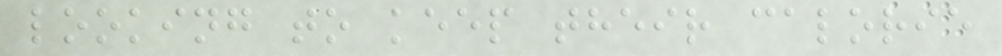looking to keep their calorie
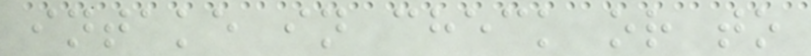intake in check or to
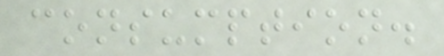consumption.
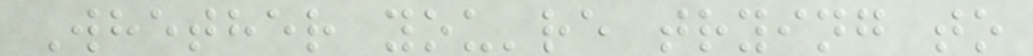Whether you're trying to
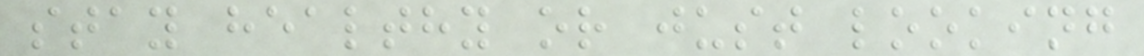stay healthy or just looking
